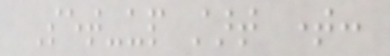Set-up start time:
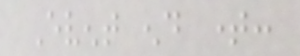Event end time:
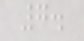7.
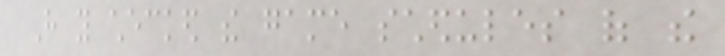Have you checked the game schedules of the
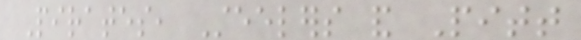Pirates, Steelers and Pitt
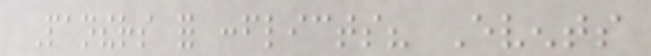Panthers for conflicts? Events
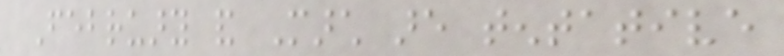February and March are tentative
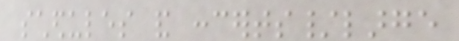schedules and concerts/large
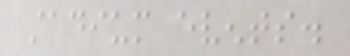stadium events.
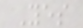Yes
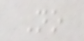No
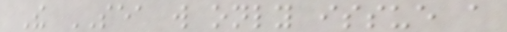The SEA will only issue a
